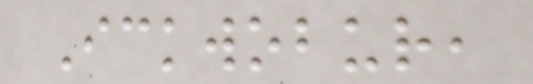Ickwobur,
